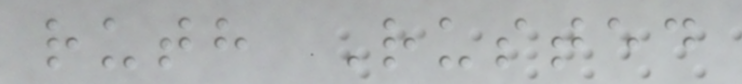ruth Rusted
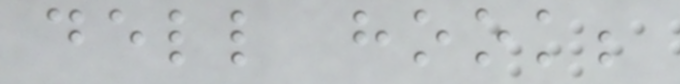dell hook;
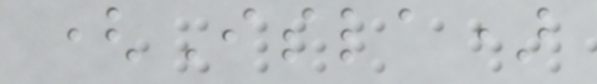(Isla)
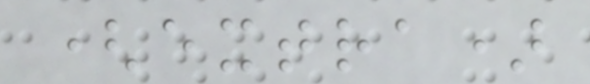(extra)
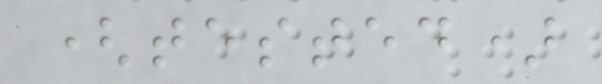(tested)
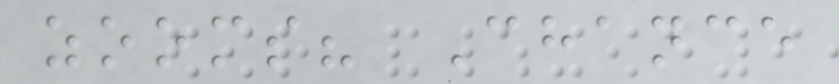zooms? Chance
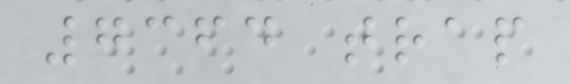7364 trap
